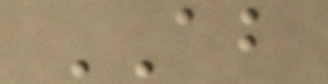ABOUT
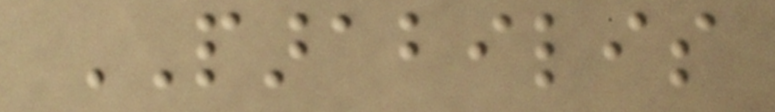PARABILIS
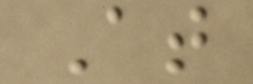At
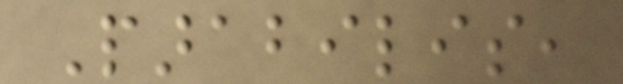Parabilis,
